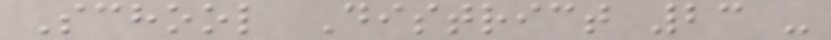School District 23 -
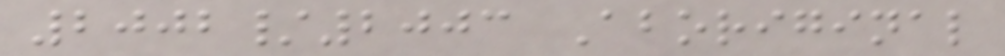2002/2003 Aboriginal
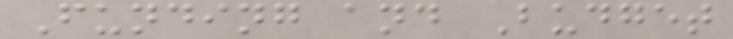Funding and Budget
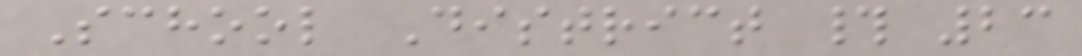School District # 23
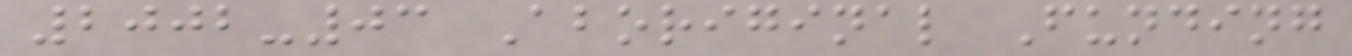2002-03 Aboriginal Funding
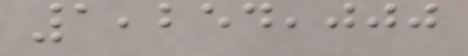1,254,000
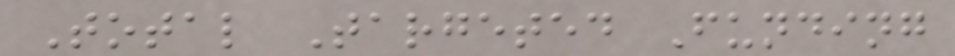Total Targeted Funding
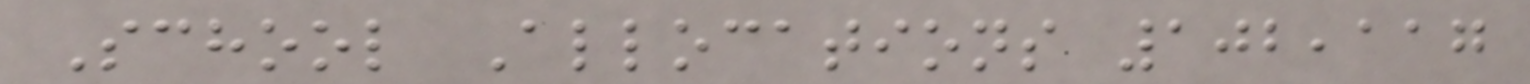School Allocations 102,117
